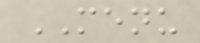MENU
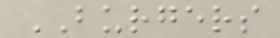BURGERS
